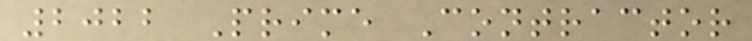2022 Prime Contractor
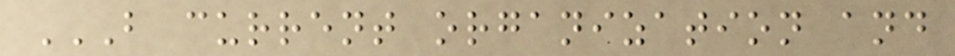B CURRENT ORGANIZATION AND
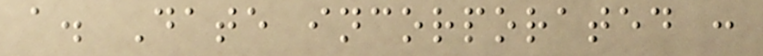a. Date incorporated :
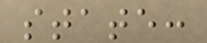state:
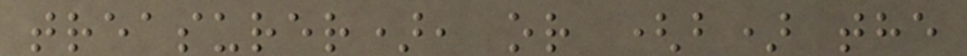treasurer), or (b) the
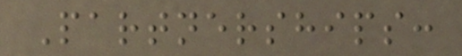Partnerships:
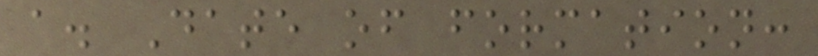a. Date of formation:
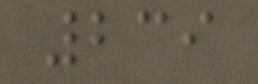239
